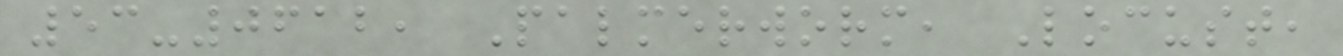53-0612, Palmerworm, Locust,
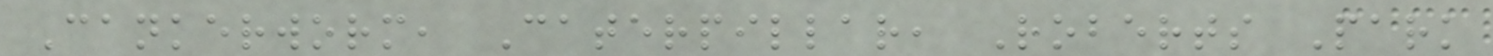Cankerworm, Caterpillar, Roberts Park
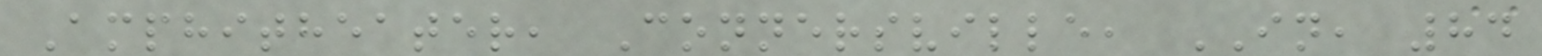Amphitheater, Connersville, IN, 84
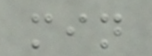min
